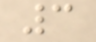3
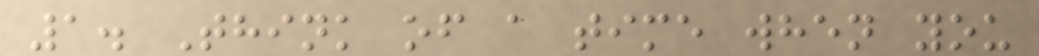1. Think of a time when you
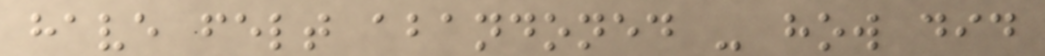have felt abandoned - how did
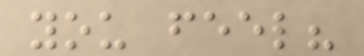you feel?
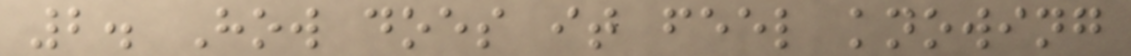2. How does it feel knowing
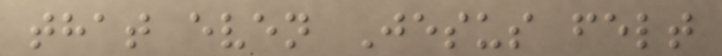that even Jesus felt
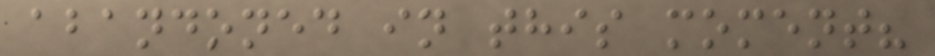abandoned in this moment?
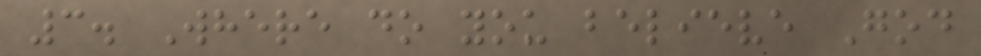3. Where do you believe God
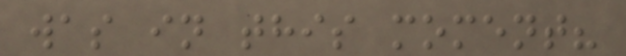was in this moment?
